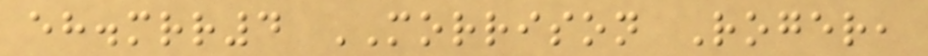eh.mrr4 MORRISON Roger,
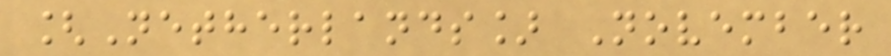[Netherlands] November
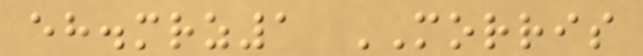eh.mrz1 MORRIS
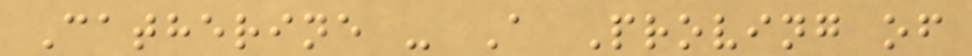Catherine - A Proving of
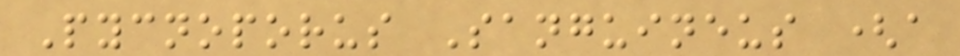Pycnoporus Sanguineus (a
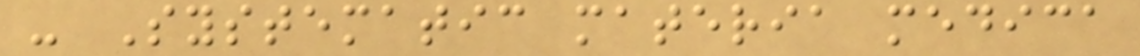- Systematic materia medica
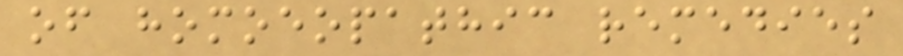of homoeopathic remedies
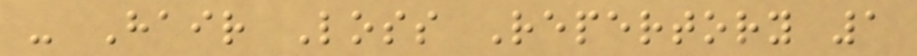- Hair Loss Repertory 1
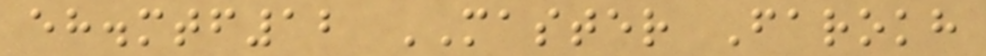eh.mtf12 MASTER Farokh
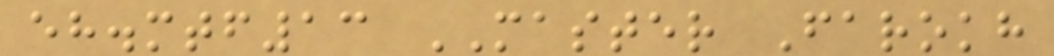eh.mtf13 MASTER Farokh
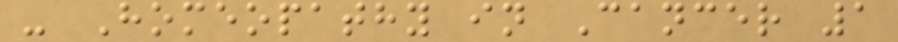- Homeopathy in Cancer 1
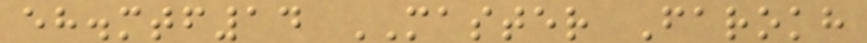eh.mtf14 MASTER Farokh
